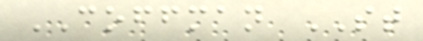COFFMAN ST
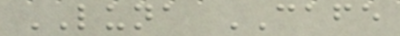LUNA CAFE
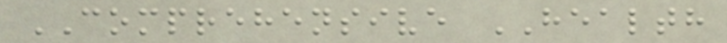COMPREHENSIVE HEALTH
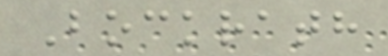Bockrath
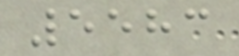5583
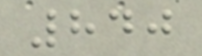840
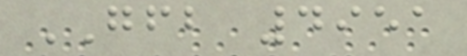GFB 4951
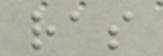ras
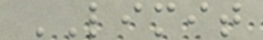LIMIT
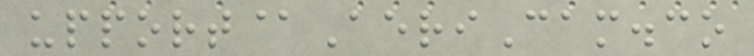upport@AeriCam.co
